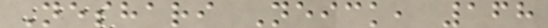Neshari Neick, 168
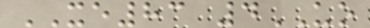XE83 4UO
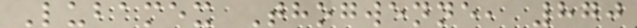Lubamex Thogwenne, 870
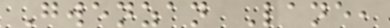Gwenzan Lane,
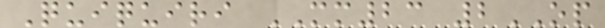Quiquiri MM23 2OP
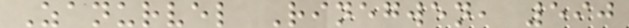Zanurvel Rinegwen, 590
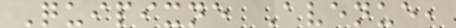Quipixne Avenue,
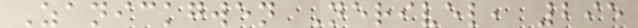Zanickgwen Nerivel, 295
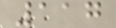117
